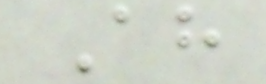Ah
